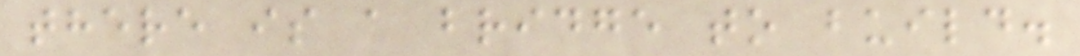there is a bridge to build.
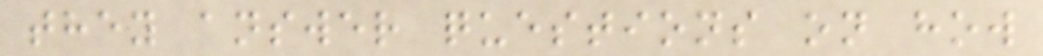they answer questions on how
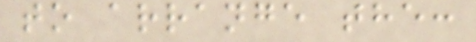to arrange the:
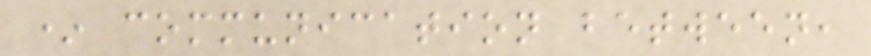* communication between,
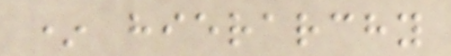* hierarchy
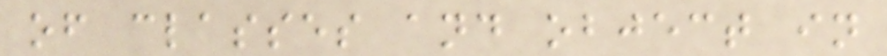of classes and object in
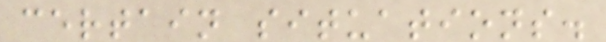certain situations.
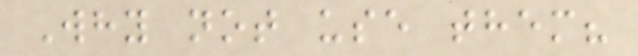Why not use them?
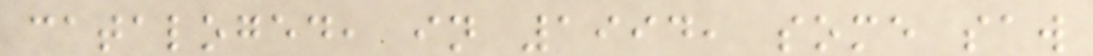cataloged, in 1994, some saw
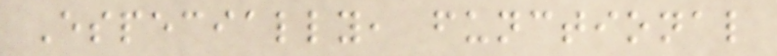Especially, functional
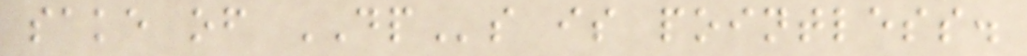sake of DPs is pointless.
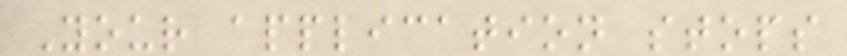Your application stops
